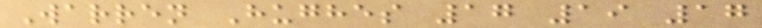Warren Hughes 17 19 17
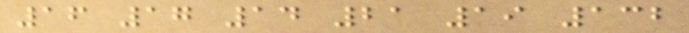16 17 14 21 19 132
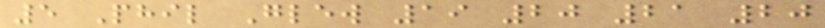5 Phil Glew 19 20 21 20
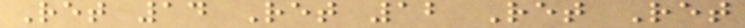Ret 14 Ret 12 Ret Ret
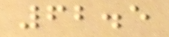62.5
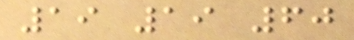19 19 60
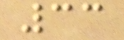33
